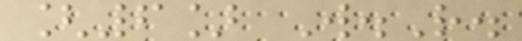[6] W.R.
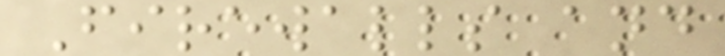Firewalls and
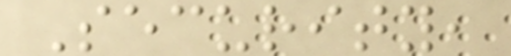Security,
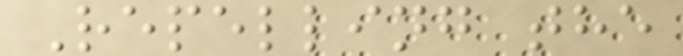Repelling the
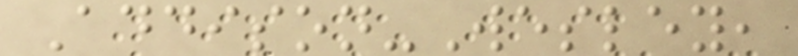Addison-Wesley,
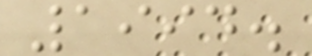1994.
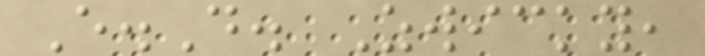E.D. Zwicky,
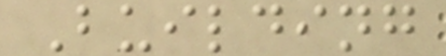Building
